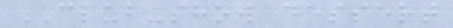CLUB-show dessert
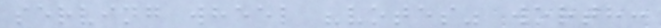serving wheel "votes" worth:
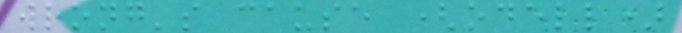wrong's cause (odell)
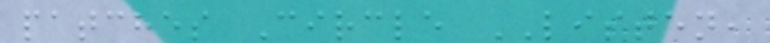patches Circle LISTEN,
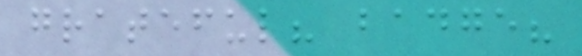grateful? badge?
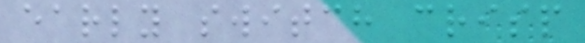early switch crisp
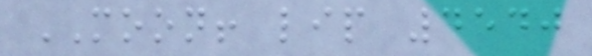MOON! lip 4540
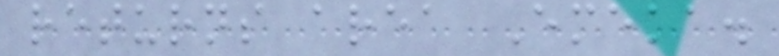returns area Emeka.
